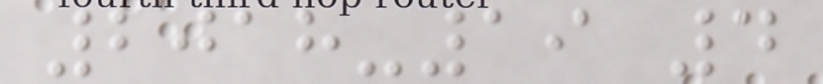2018-19 4
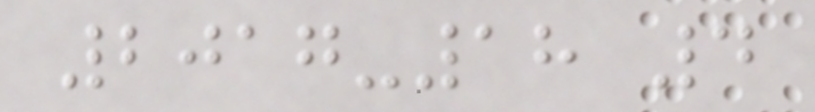2017-18 4
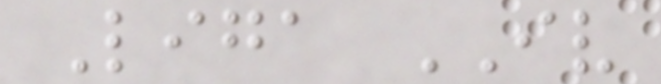Liga IV
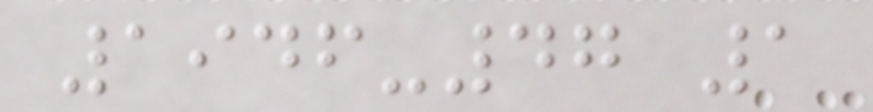1946-47 1
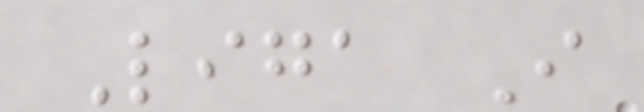Liga I
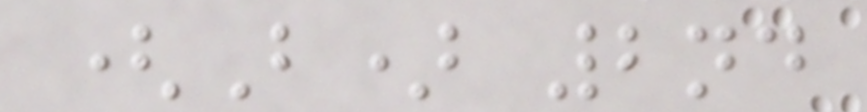(B) 2nd
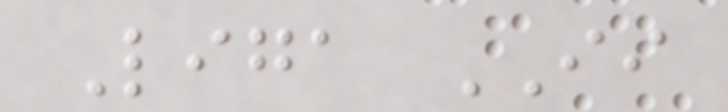Liga II
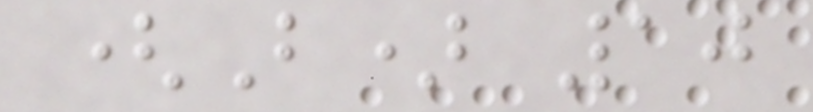(B) 10
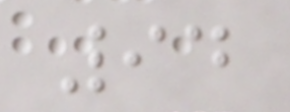94
